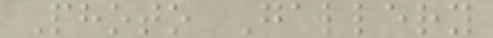Photo Gallery
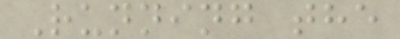Running the
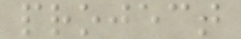project
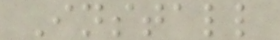Install
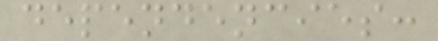dependencies:
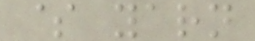$ yarn
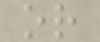or
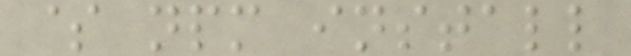$ npm install
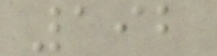192
